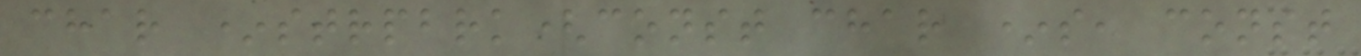char *strpbrk(const char *s, const
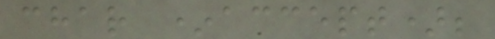char *accept);
